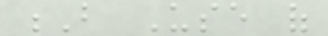B Use of
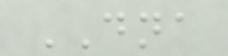DNA
